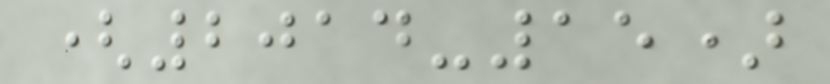(2014-15)
